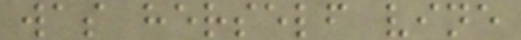was herself vine
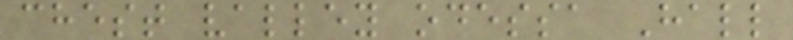chest valley odessa Hall
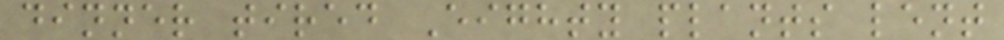dinner tired Eighty plants lent
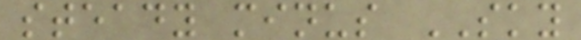steady minus SKY
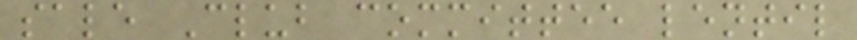sale Club committee lentil
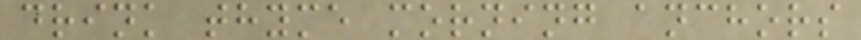drink thyme morning anchors
